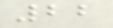22
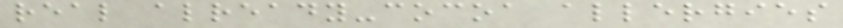real already-cocoa allergies
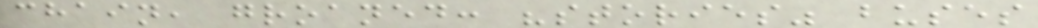chain, groaned: "stories" buses
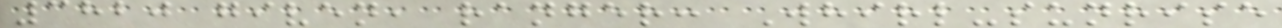3820 given, ranger: Whirl-sunrise
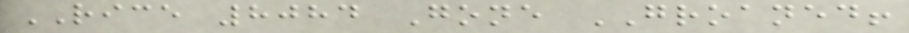RICE 8084 Gone GROANED!
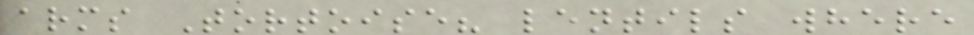arms Tortoise? lentils where
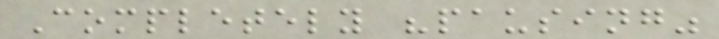Completely "pausing"
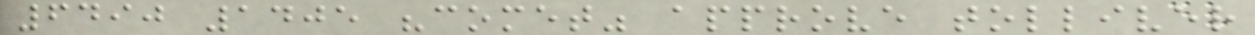6490 1405 "comet" approve tolliver
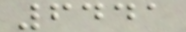6441
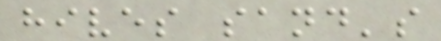hives sand's
